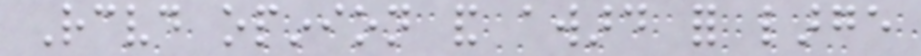Received opinion and award for large
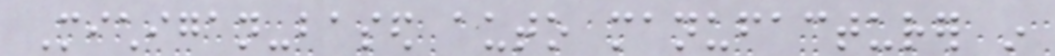Michigan-based auto manufacturer in
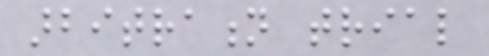arbitration trial
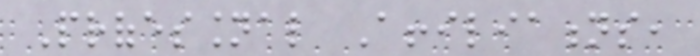Professional Affiliations,
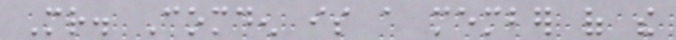Mr. Comden is a member of the
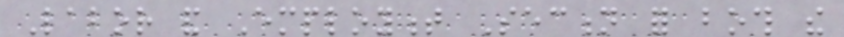Labor and Employment Section for both the
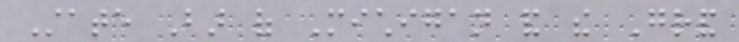State Bar of Michigan and the Grand
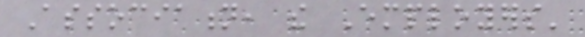Association, the Employers'
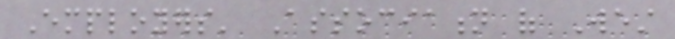Employers' Association of West
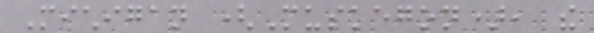Michigan (Muskegon), the
